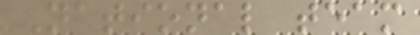National team
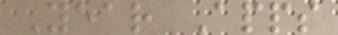Year Apps
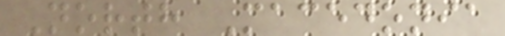North Macedonia
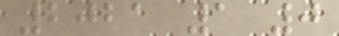2021 1 0
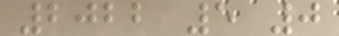2022 5 0
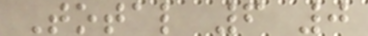Total 6 0
